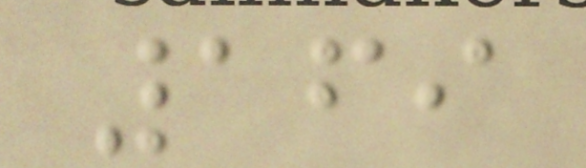169
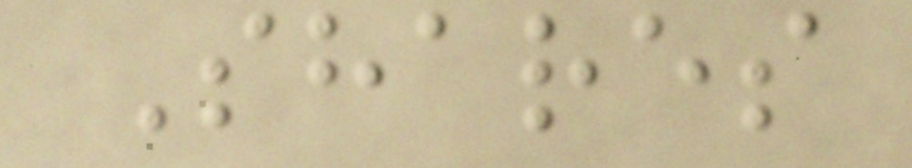Shares
